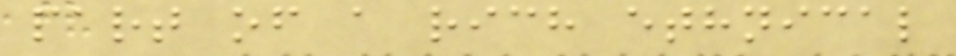part of a rich ethnical
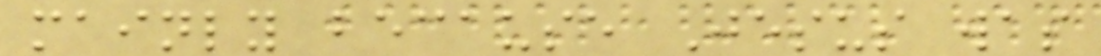mainly because Jesus was
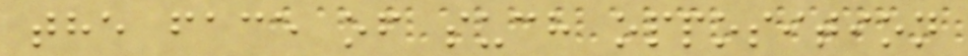the face of such opposition
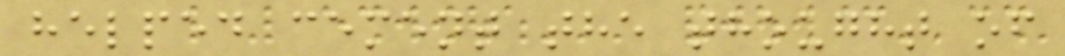helped cement the thought of
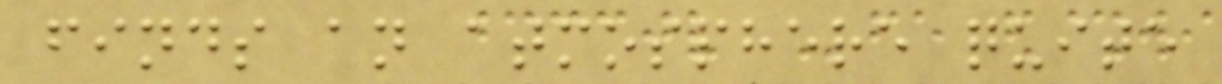finds an atmosphere quite
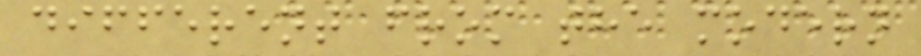different from the modern
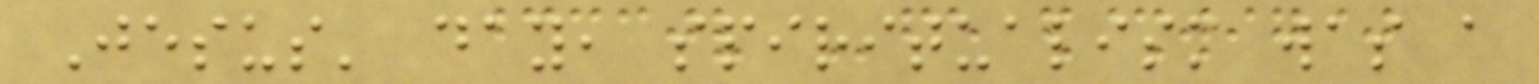Jesus' day, spiritualism was a
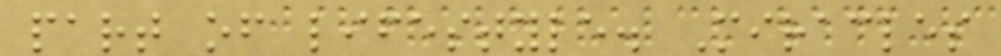part of lifestyle. Miracles
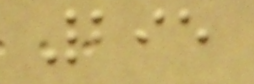295
